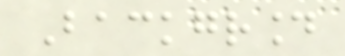Background
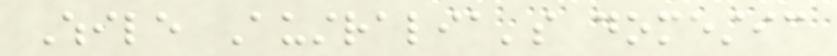While Australia's domestic
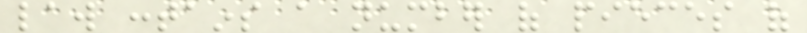law contains a number of pieces of
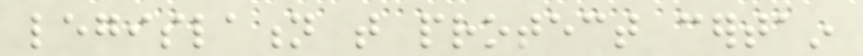legislation that protect certain
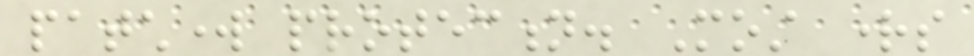patchwork protection. Most rights
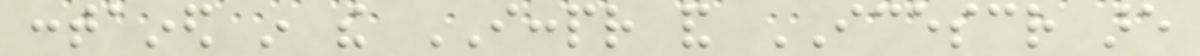contained in the ICCPR and ICESCR are
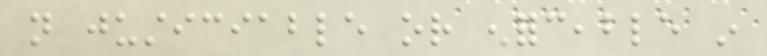not justiciable or enforceable in
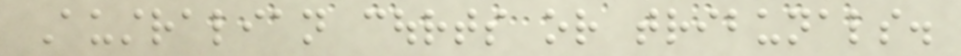Australian courts or tribunals.
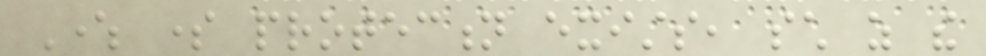Where some protection exists, such as the
